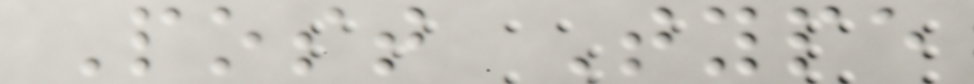Post Type
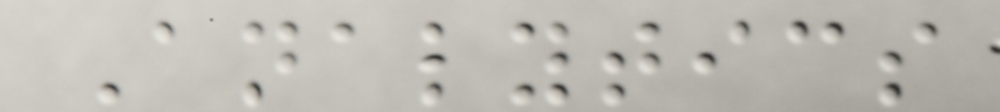Analytics
